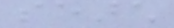search
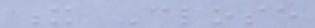x Close
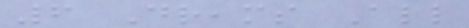6 Dreams All
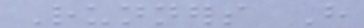Runners Have
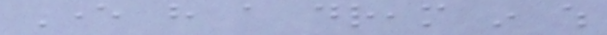Ever have a dream in which
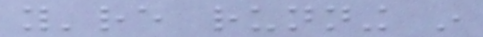you're running in
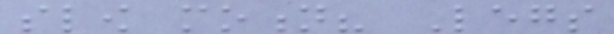slow motion? Legs
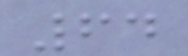64
